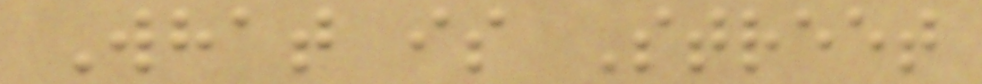What is Street
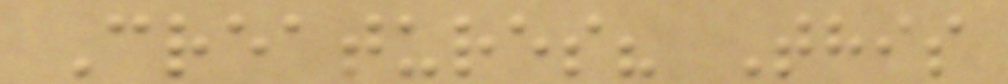Creatures? This
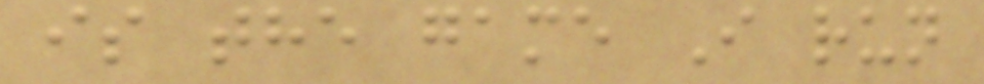is the game I run
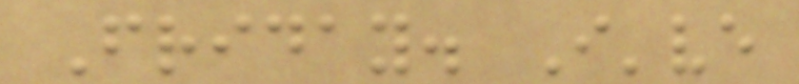Friday. I've
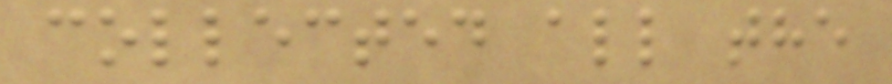collected all the
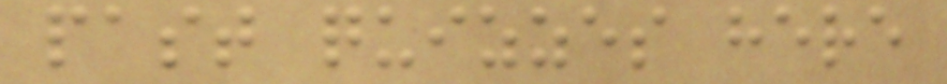past quizzes here
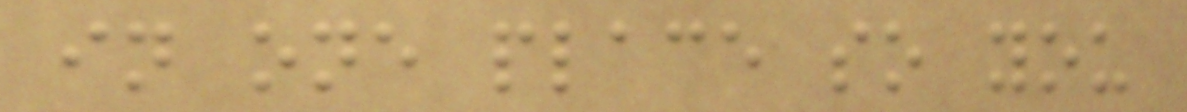in one place so you
